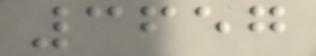3657
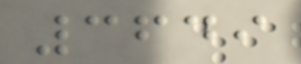3649
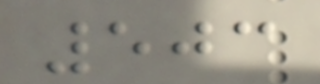503
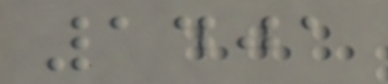1401
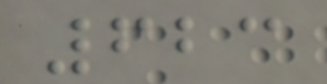623
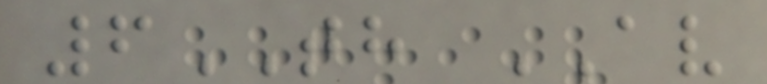6TH AV
